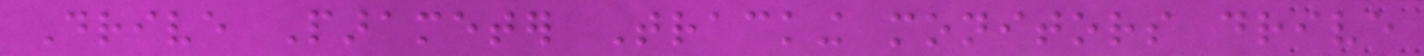Drive Parameter Tracking monitors drive
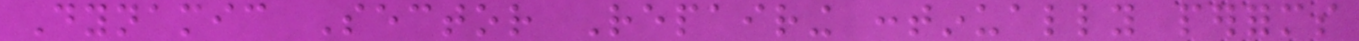Dynamic Sector Repairing continually performs
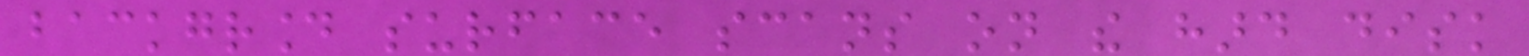background surface scans on the hard disk
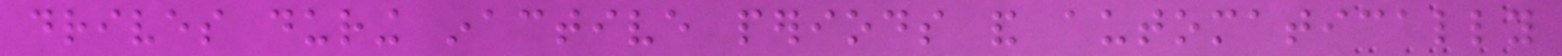drives during inactive periods and automatically
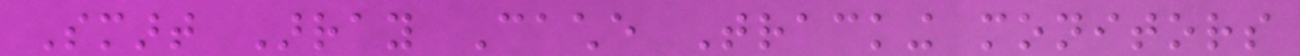Smart Array Cache Tracking monitors
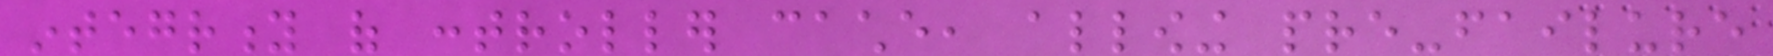integrity of controller cache, allowing pre-failure
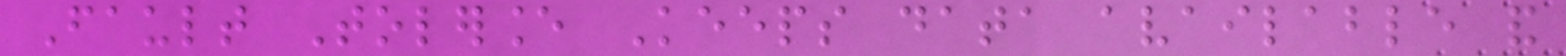Fault Tolerance Keeps data available and
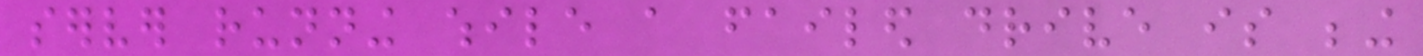server running while a failed drive is being
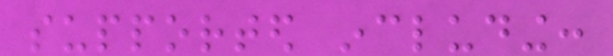supported including:
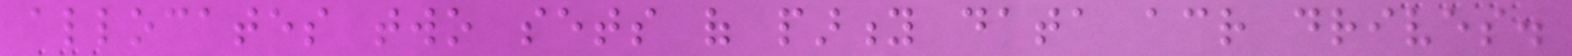allocates two sets of parity data across drives.
